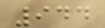944
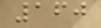160
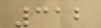312
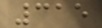315
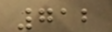712
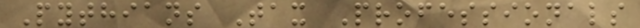Pythians Tax Professionals
